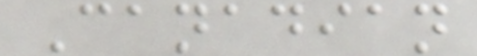Canadian
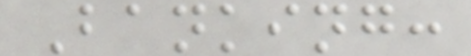Banking:
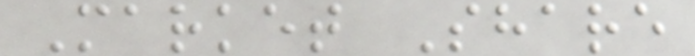Market Share
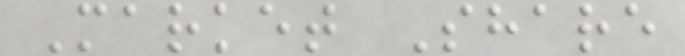Market Share
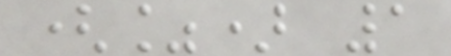(%) 1
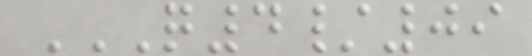Q4/09
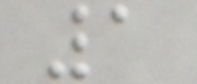1
